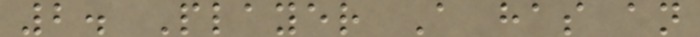2. Player A has an
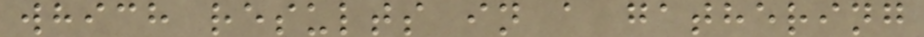which results in a gathering
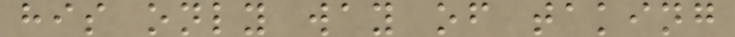his only way of taking
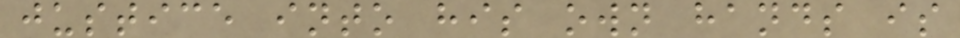justice into his own hands is
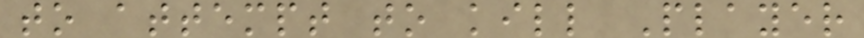to attempt to kill Player
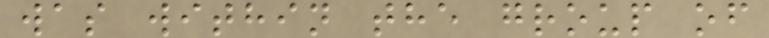was within the group of
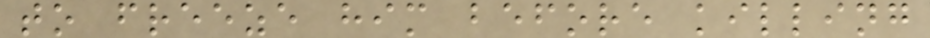to freeze him before killing
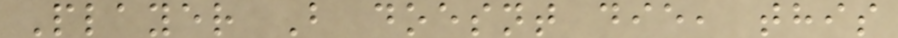Player B doesnt die, this
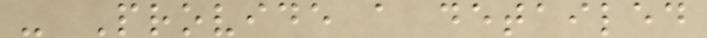- Provide a detailed
